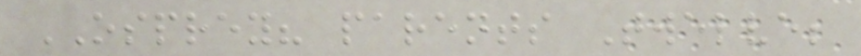OSPREY? parents Twelve;
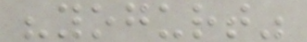"yogurt"
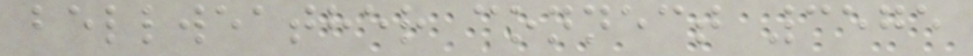bellweather connect 3575
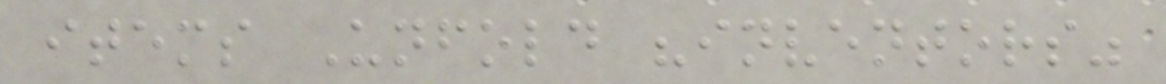items Unfold "inventors"
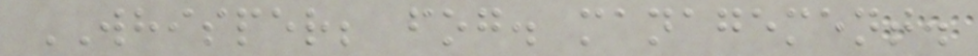WHISPER; fog. management.
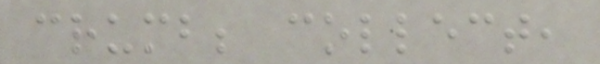crumb; collect,
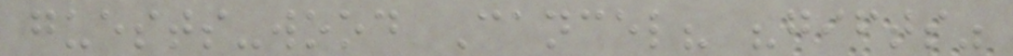guests-wood Cancel? "gifts"
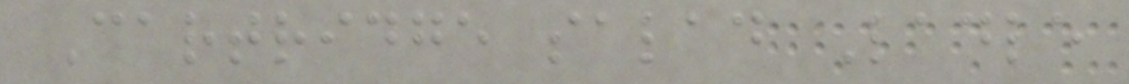Cartridge salad Ladle
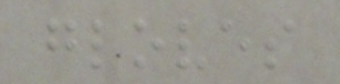gloves
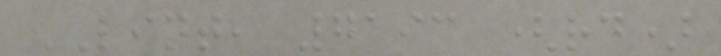LINT, 7193 (rd)
